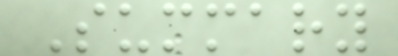Summary
